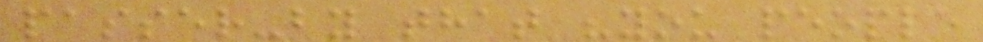passer-by that "you people
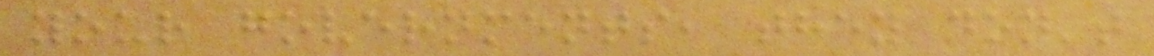your governments, they don't
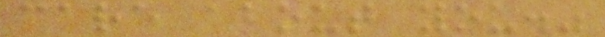care about you."
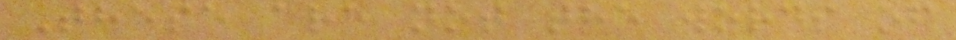These are not the words of
